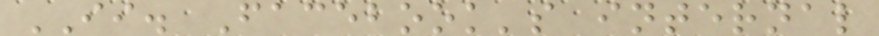II. Facebook's internal
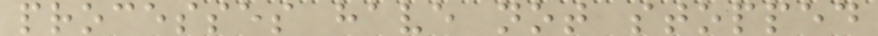processes have not stopped
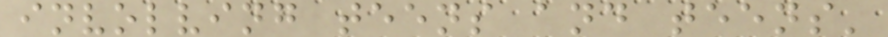involving teens and teens'
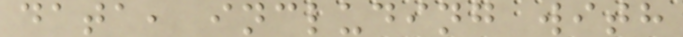data, including with
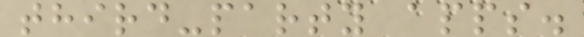third-party apps.
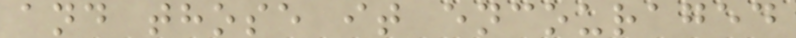and those it encouraged
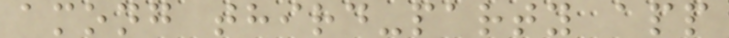among third-party app
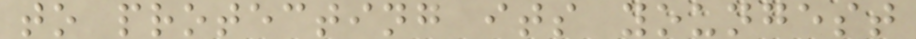to protecting its youngest
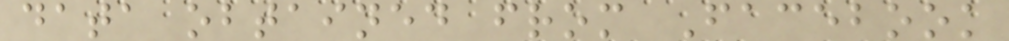data obtained from Facebook
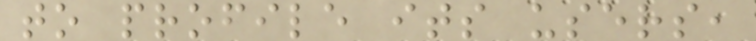to profile its users,
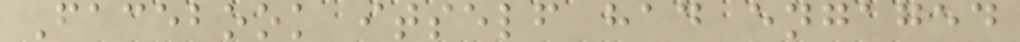Facebook itself had engaged
